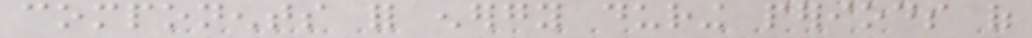components for energy during periods of
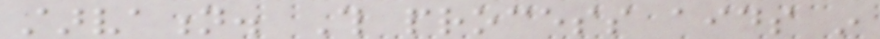starvation. This process aids in
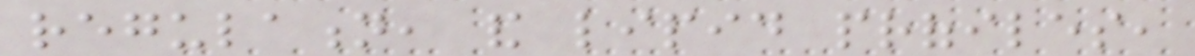regulation, and lipid profiles,
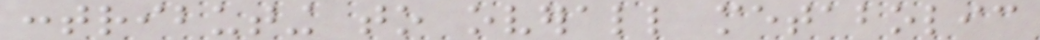contributing to overall metabolic
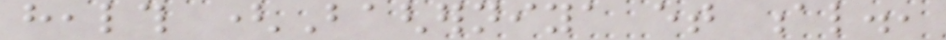health (Bagherniya et al.,
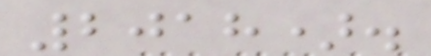2018).
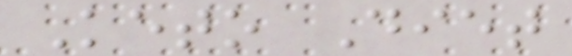Keto Diet
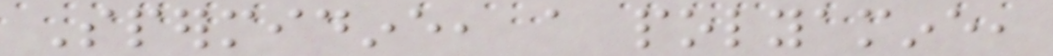Spermidine, a polyamine,
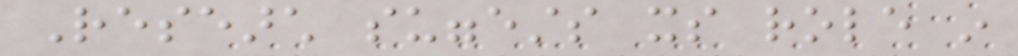Research suggests its role in
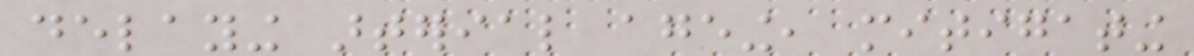delaying arterial ageing, mitigating
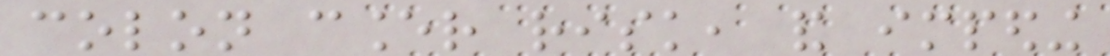colon cancer risk, and impeding
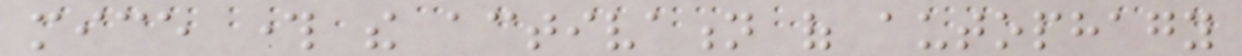mice through the activation of autophagy
